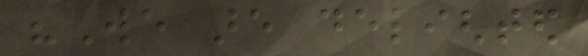"We are delighted
